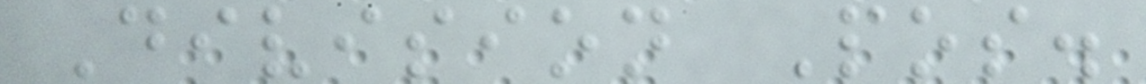Division Pos.
